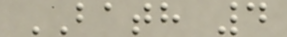BATH 4
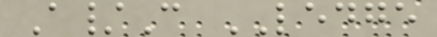A/C LEDGE
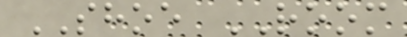SHOE ROOM
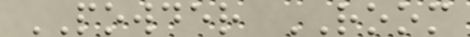POWDER ROOM
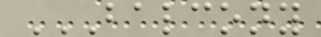BALCONY
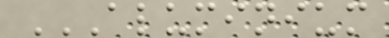ALUMINIUM
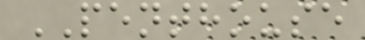PENTHOUSE
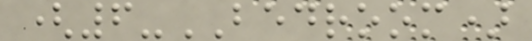(6-BEDROOM)
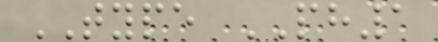TYPE PH1
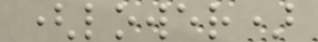(lower)
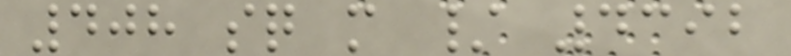408 sq m / 4392
